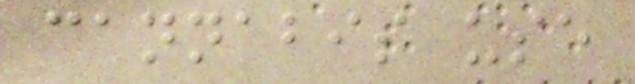cannabis use
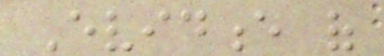Evidence of
